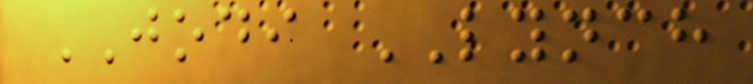JODI LYNCH
